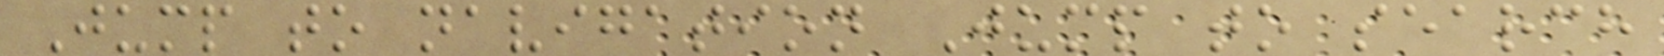Jump to navigation Jump to search
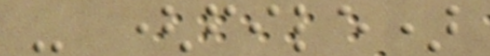- (file)
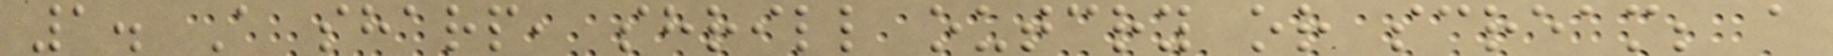1. A sharp, shrill outcry or scream; a
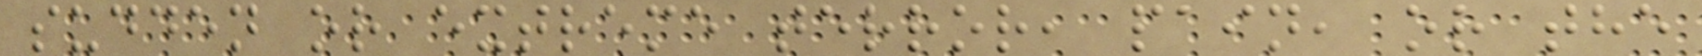sudden or extreme terror, pain, or the
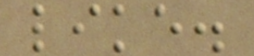like.
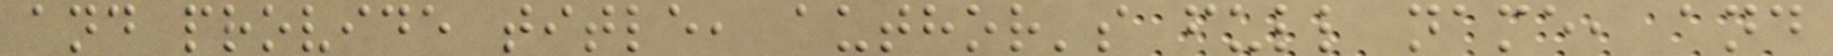and provide title, author's full name, and
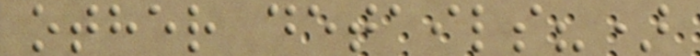other details?)
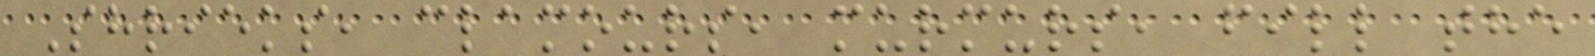Shrieks, clamours, murmurs, fill the
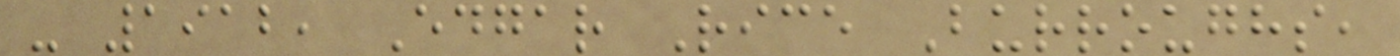- 1912, Edgar Rice Burroughs,
